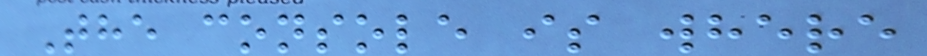The console is where
